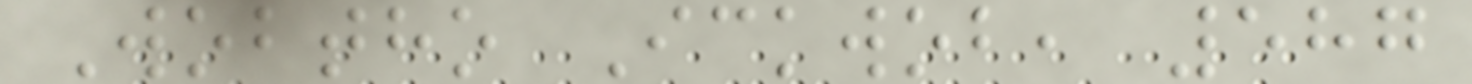Wobtho Ickwob, 587
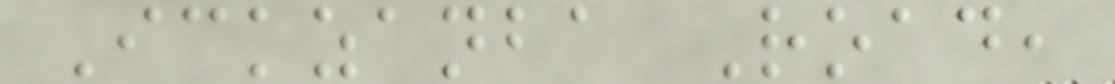Ickzanba Road,
